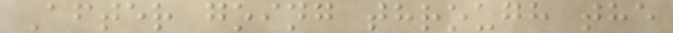After going through the
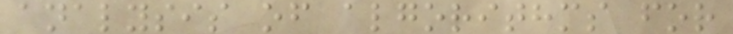analysis of algorithms for
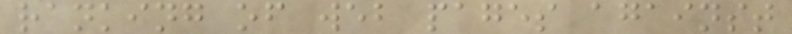ranking of web pages against
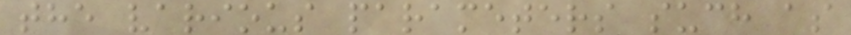the various parameters such as
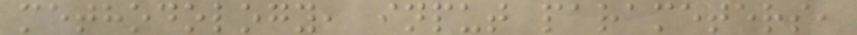methodology, input parameters,
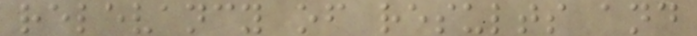relevancy of results and
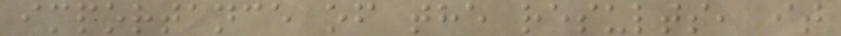importance of the results, it
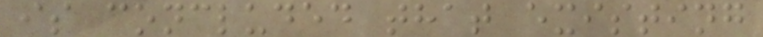is concluded that existing
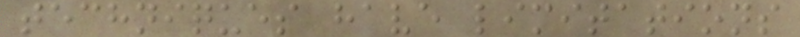techniques have limitations
